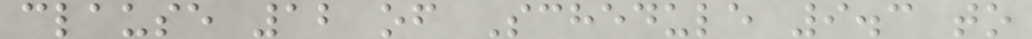clause 12 of Schedule 9.3 to
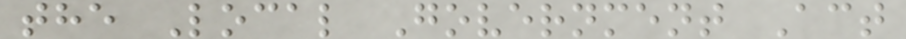the Local Government Act
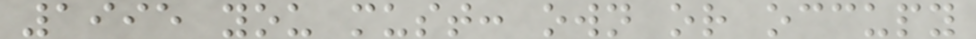1995 you must: own or occupy
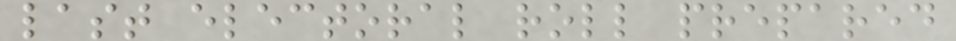last electoral roll prepared
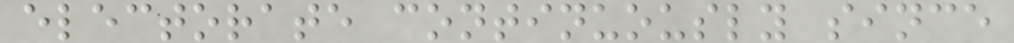electorate continuously since
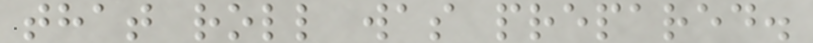that roll was prepared.
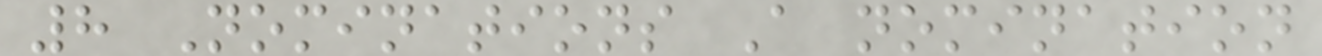8 Nominations A nomination
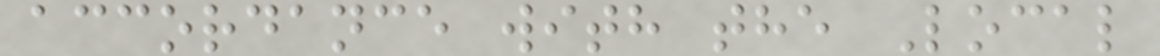accordance with the Local
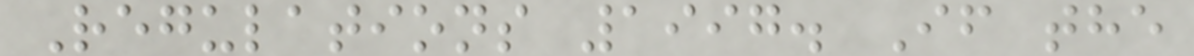Regulations 1997. If the
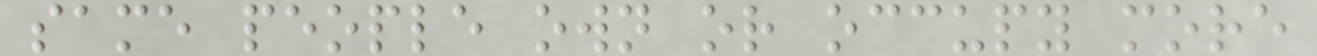same people own or occupy more
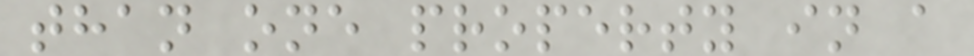than one property in a
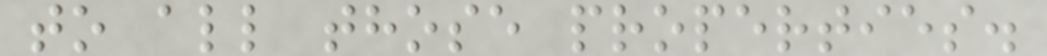to all those properties.
